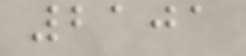2101
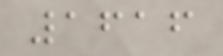1616
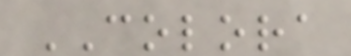COLORA
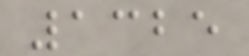1325
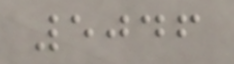5046
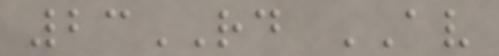23RD AV
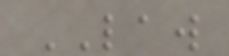LAW
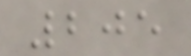205
